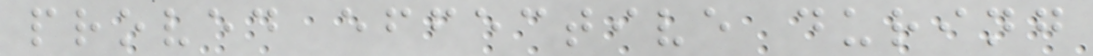proved effective during
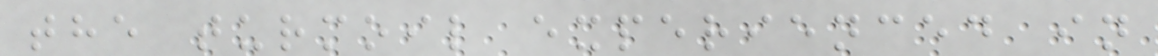the turmoil experienced in
